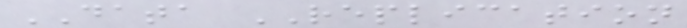DATA REPLICATION
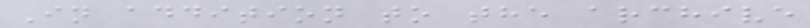In addition to the archive
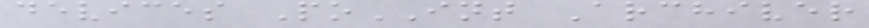devices PoINT Archiver
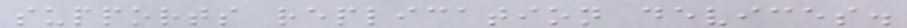supports replication devices.
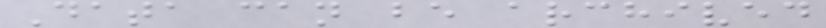Data can be archived
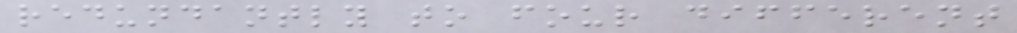redundantly to four different
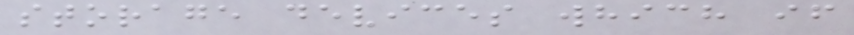storage devices which if
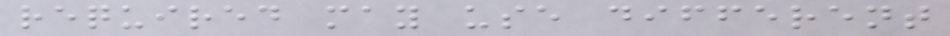required may use different
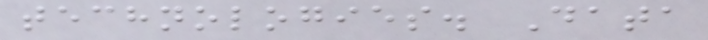technologies. Data
